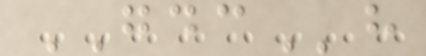GDCh
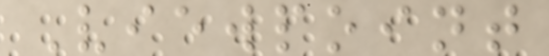Viewpoint
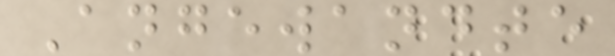Angewandte
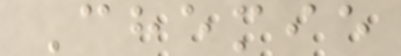Chemie
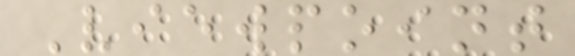Viewpoint
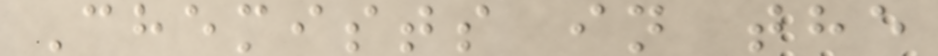Chemists in the
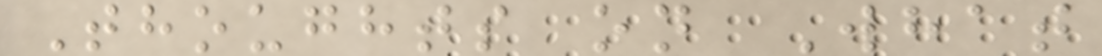Thoughts on What
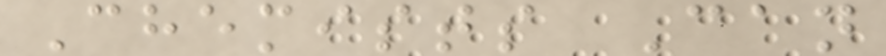Chemists Can
